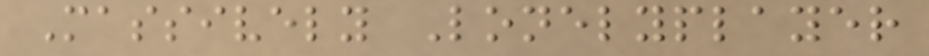Massively Lonelyplayer
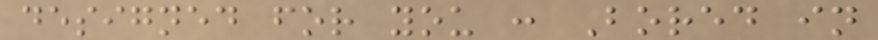designed for you : Bored in
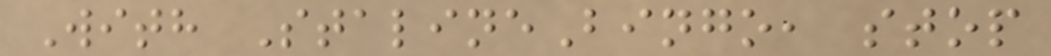With StalineBingo, stop
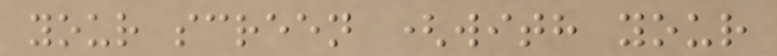your screen (with your
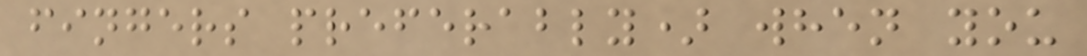fingers preferably) when you
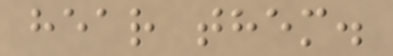hear them.
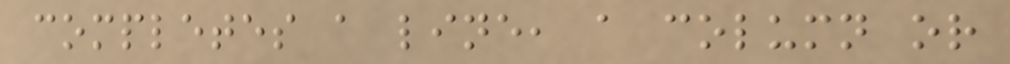completes a line, a column or
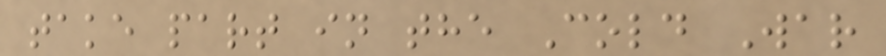take part in the Cold War
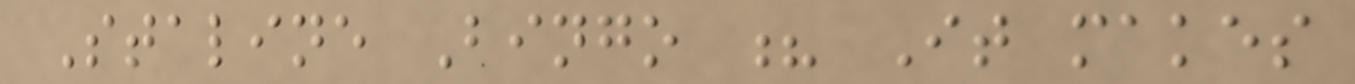Staline Bingo ? It makes
